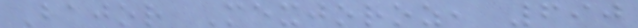Bajor Mexjoroz, 690
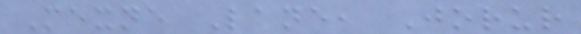Mexne Lane, Jorur
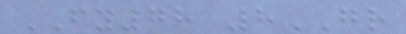FY78 8GR
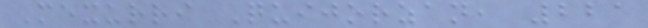Mexurri Quijorzan, 221
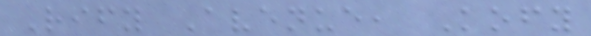Rify Avenue, Kofy
